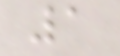1
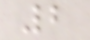2
